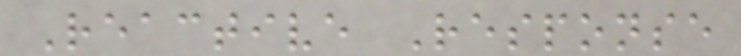Reactive Response
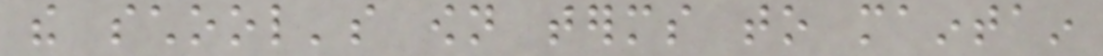the school's own terms to maintain
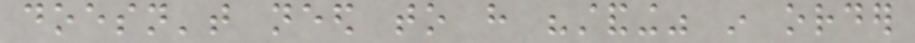doesn't need to have "standing" in order
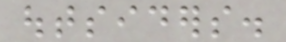outsiders.
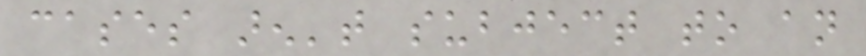cases aren't subject to an
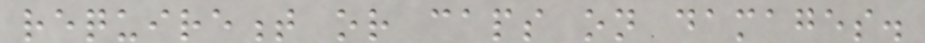requirement or caps on damages.
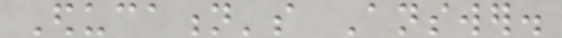Education's Answer.
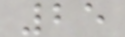25
